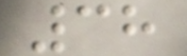38
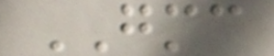GMC
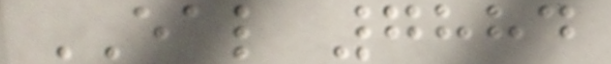EAL 7884
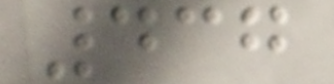437
